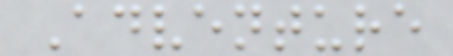Adventure
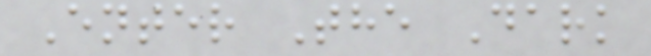Enter The Dark
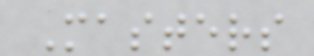Masters
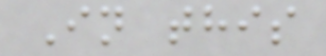In this
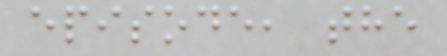episode, the
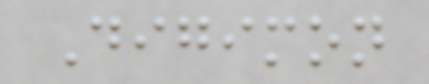Digimon
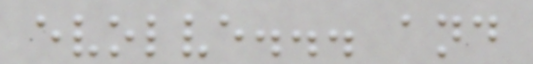evolve... and
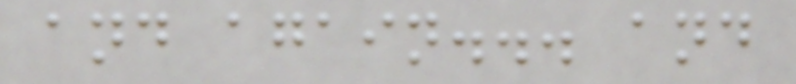and again... and
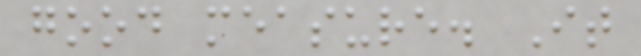good measure. It
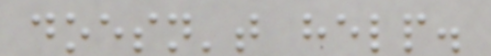doesn't help.
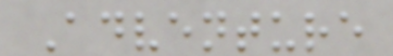Adventure
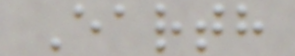Earth
